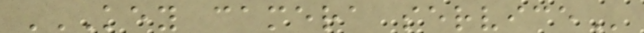KEY CAMERA SERVICE
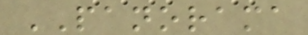PANORAMA
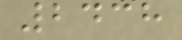2438
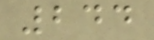244
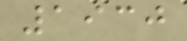1930
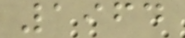1964
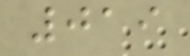019
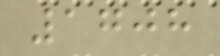1708
